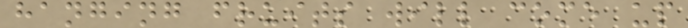hanging fruits will come up
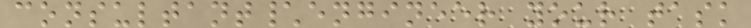consultant\engineer your task
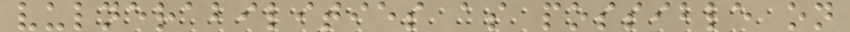vulnerabilities as possible on
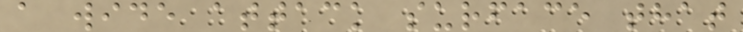a wide attack surface that
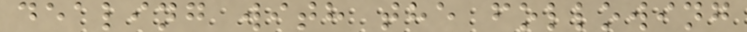dealing with the following
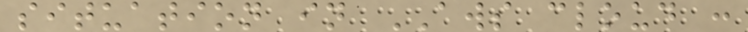situation in AWS cloud :
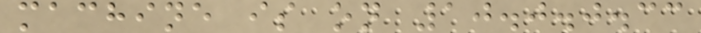machine is on 10.0.0.33
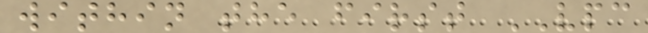within the first VPC
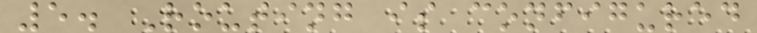5. Routing is configured
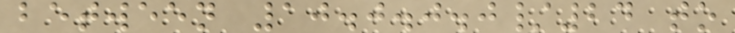between 10.0.0.0/24 to
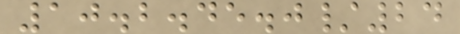10.2.45.0/24
